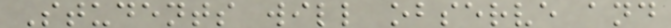Students will observe and
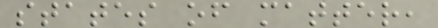states of matter,
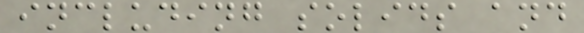including solids and
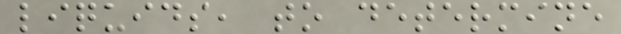liquids, to determine
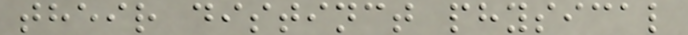their distinct physical
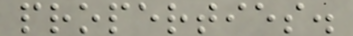properties.
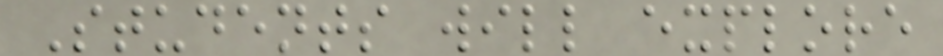Students will explore
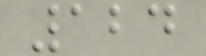124
